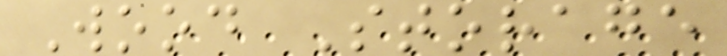Wood Storage
